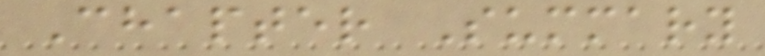Chapter Summary
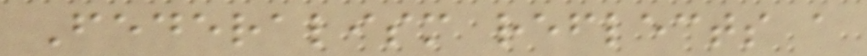Federalism reflects a
